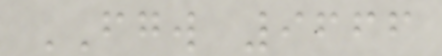FGW 9666
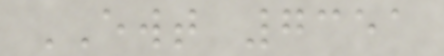EWT 7351
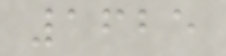1625
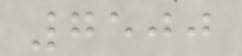7500
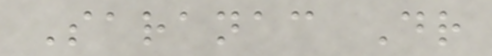Saranac Dr
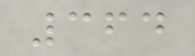364
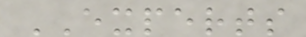EXPERTS
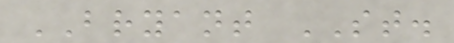BRYANT ST.
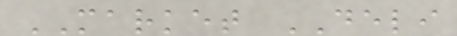MARKET DELI
